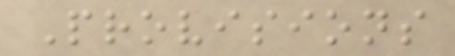Provisions
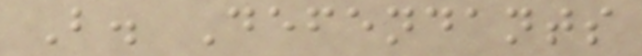B. Defendants
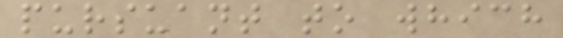pursuant to which
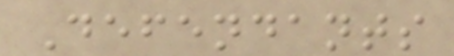Defendants
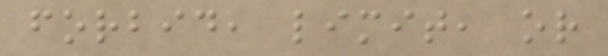forbid, limit, or
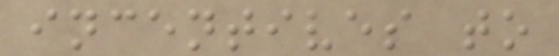incentives to
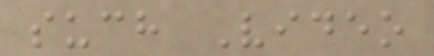such Video
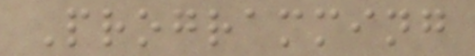Programming
